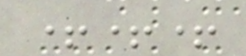+++
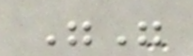""
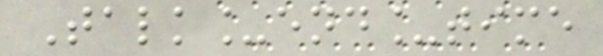Talk_end_time
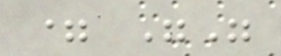= ""
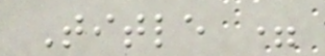Title =
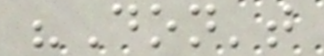"Don't
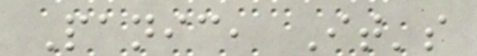Panic, It's
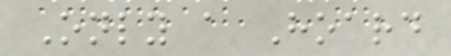Only a Hoard
